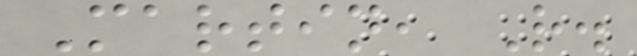Martin, R.
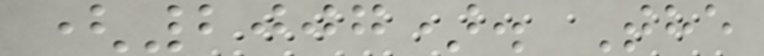(2007). The
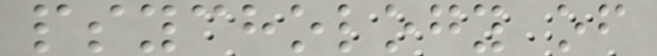psychology of
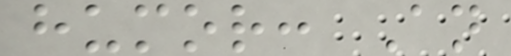humor: An
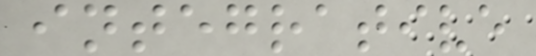integrative
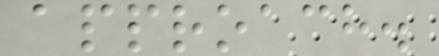approach.
